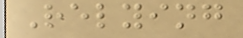Relying
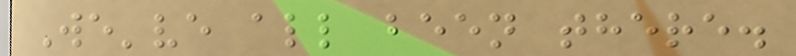We've all been there.
